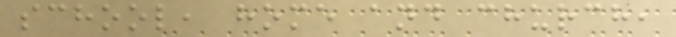school, home and church,
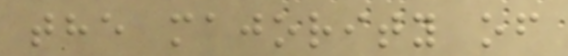the majority of
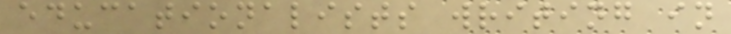educationalists writing in
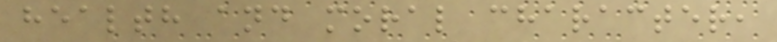health and moral character,
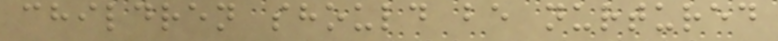children should be nurtured
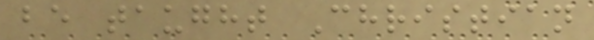be taught Christian
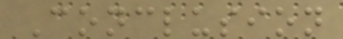Conclusion
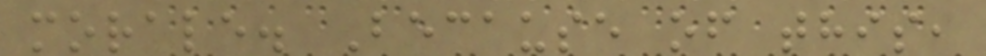morale. Because of this,
